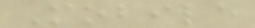Mobile
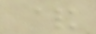&
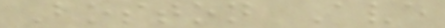Boston Ave
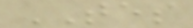TES
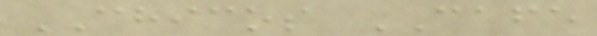CHICOS CAFE
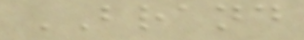BRAND
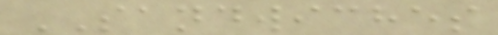SANDWICHES
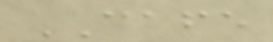CAFE
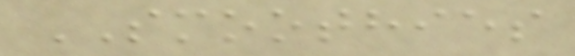SMOOTHIES
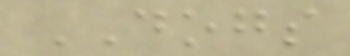DOGS
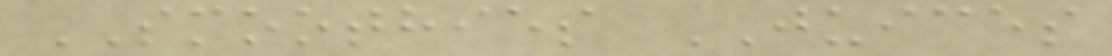SMOOTHIES JUICES
